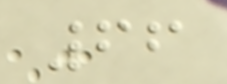66
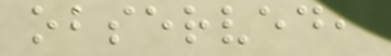observed,
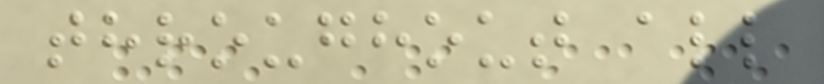throughout all
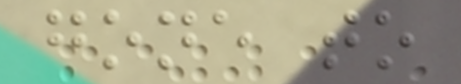gone to
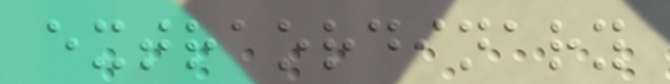extraordinary
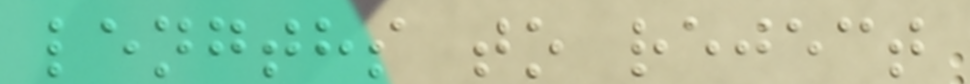lengths to reject
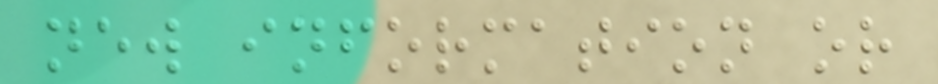new information or
